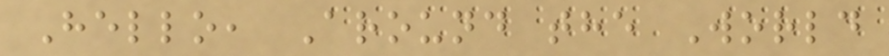Hello, Around the World
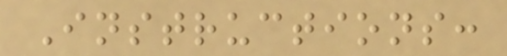Instructions:
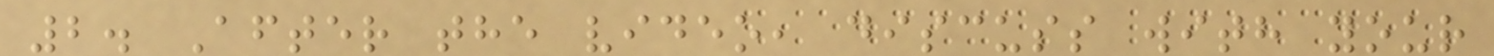2. After the video, discuss with your
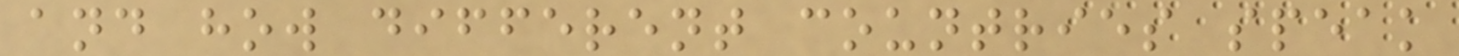and how different countries speak
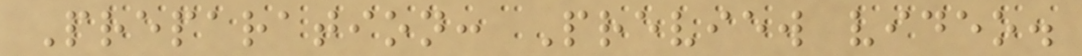Preparation: Preview video.
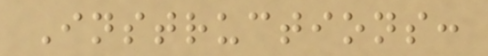Instructions:
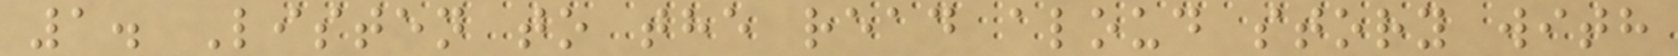1. Listen to the read aloud story with
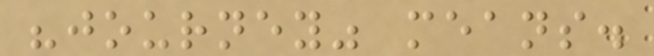"journey" means.
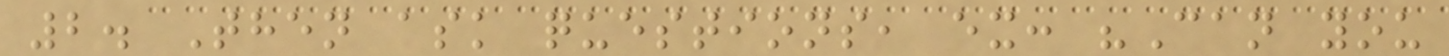2. Then ask questions, ex: "Can you
